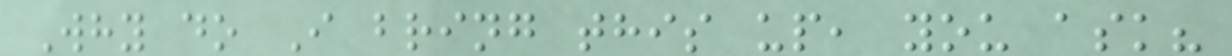Why do I bring this up, you ask?
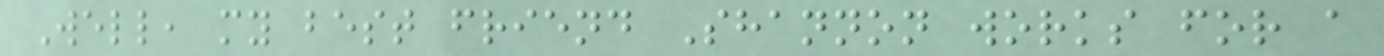Well, my best friend Shannon works for a
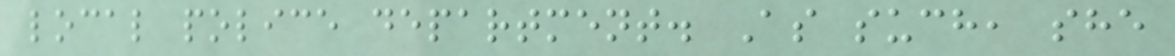local police department. As such, she
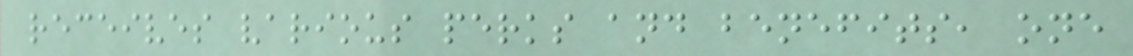receives various perks and benefits, one
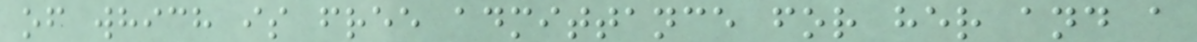of which is free admittance for her and a
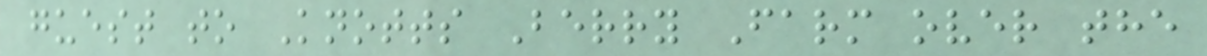guest to Knotts Berry Farm over the
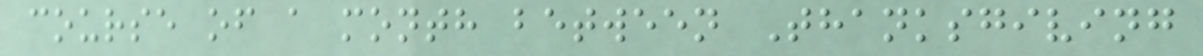course of a month between Thanksgiving
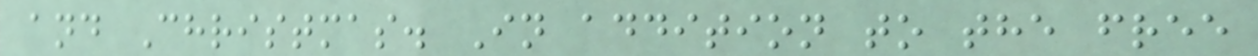and Christmas. In addition to the free
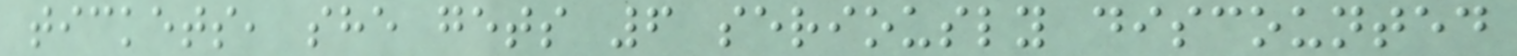tickets, she gets 6 seriously discounted
